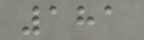181
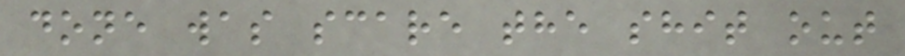done was scare the shit out
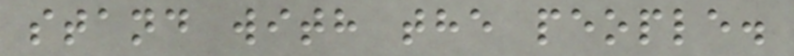stand with the people.
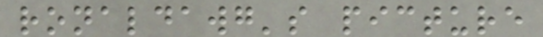ronaldawg's picture
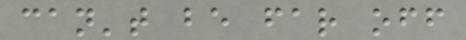can't be far off
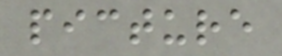picture
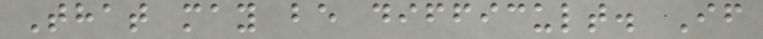That may be difficult. If
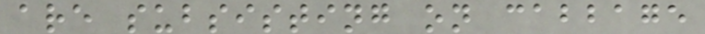are subsisting on cabbage
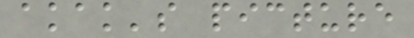akak's picture
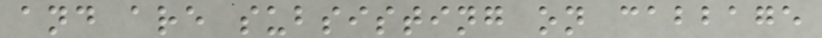and are subsisting on cabbage
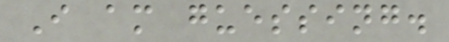I am guessing.
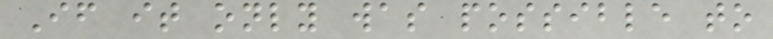If it only was possible to
